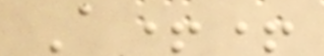A++
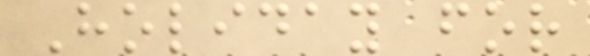Holiday for
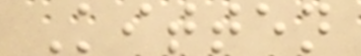Kitten
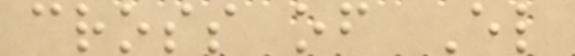cross of El
